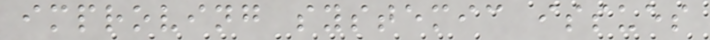improving systemic issues
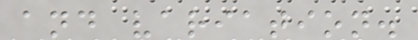and variation.
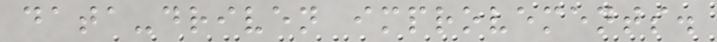data-driven improvements.
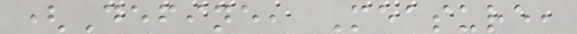(Define, Measure,
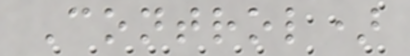Control)
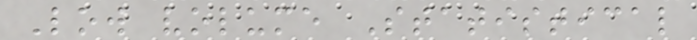Low volume Statistical
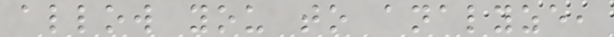allow you to analyze,
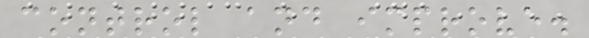control and improve.
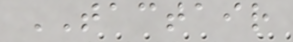TACTAIR
